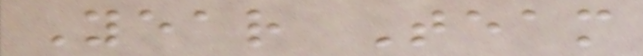Year Team
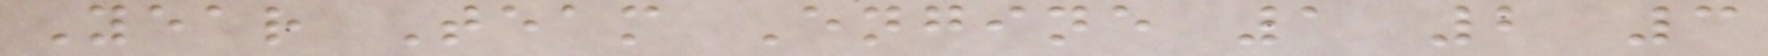Year Team Engine 1 2 3
